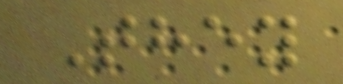They
